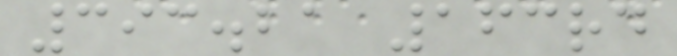393.21 163rd
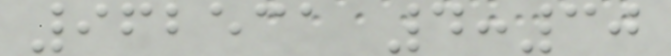962531 4:30
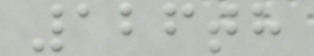126th
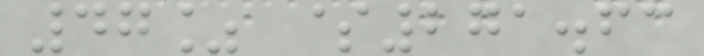47% $271.63
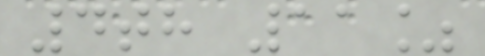4th 11%
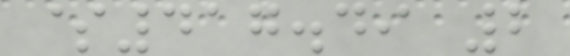$417.49 2
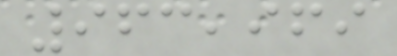963,969
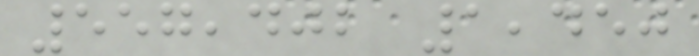557,402 1,450
